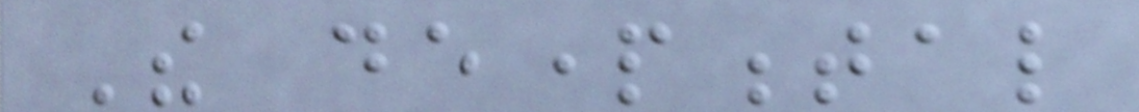The departmental
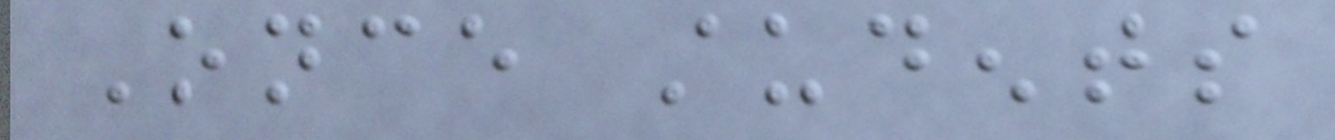Once students
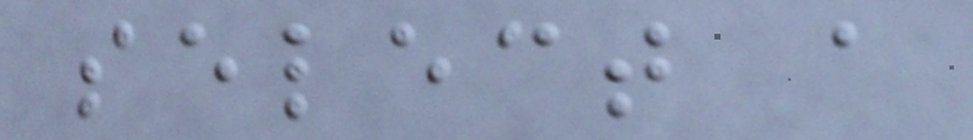select a
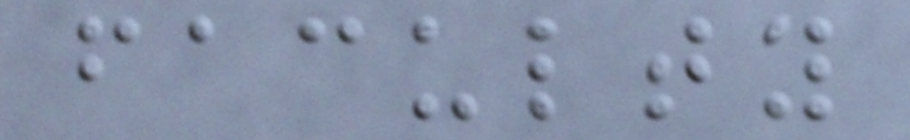faculty
